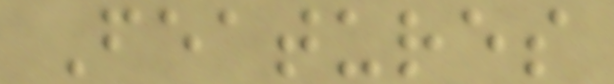Features
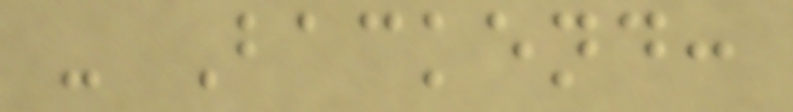- Backend:
